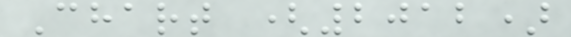Chart (2012)
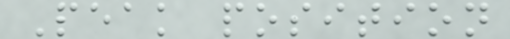Peak position
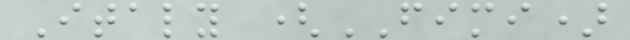Italy (FIMI)
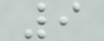9
